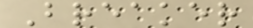Breaker
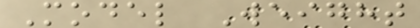Model Weight
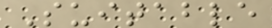Suitable
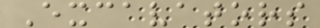Excavators
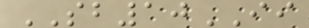SB10II
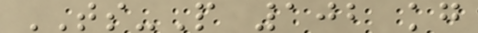TS-P 102 kg
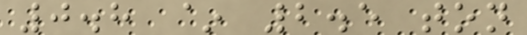0.8 ~ 2.5 ton
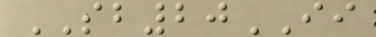SB20II
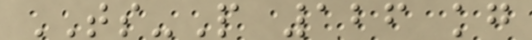TS-P 126 kg
